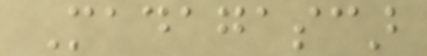Madagascar
